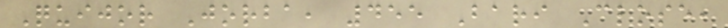Quijor Jorba, 455 Bari Close,
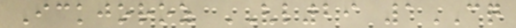Ickjoroz VL29 1CQ
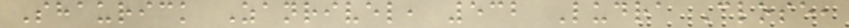Shaurick Zanrivel, 532 Ludra Close,
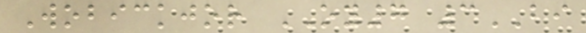Wobickjor OY7 3BI
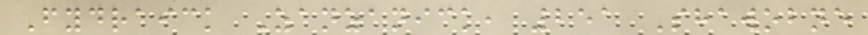Fydraick Zanzanick, 251 Shawobne
